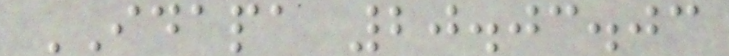IDAPA 20.03.03
